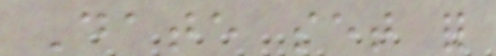Date set for
